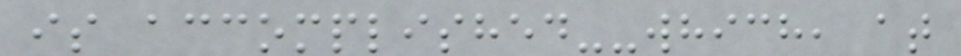is accomplished--which, at
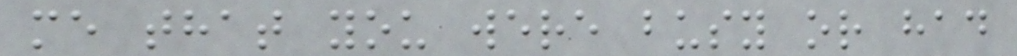me that you were busy or had
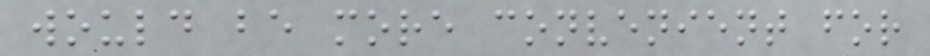would be more convenient for
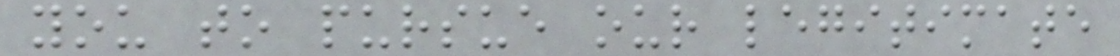you to pursue our legitimate
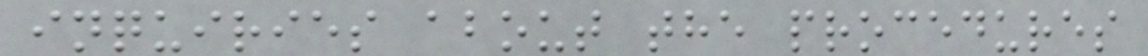inquiries about the procedures
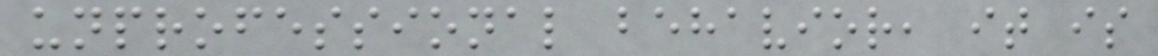unprofessional behavior, it is
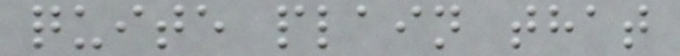quite plain that
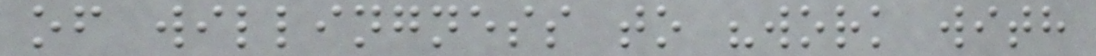of willingness to "work with
